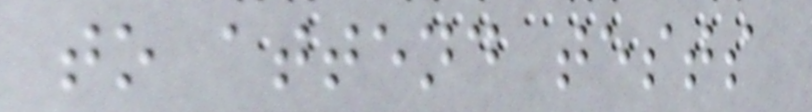to attend tests
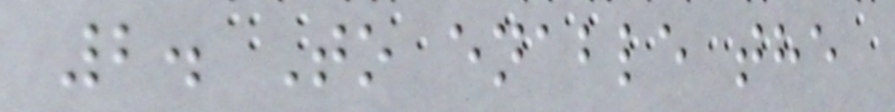2. To enable the
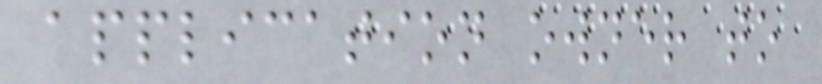application owner to
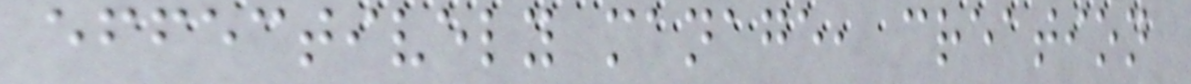effectively manage, creation
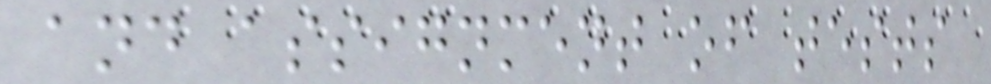and assignment of tests
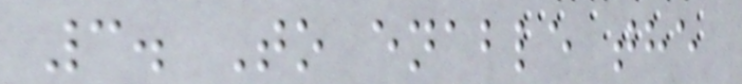3. To enable the
